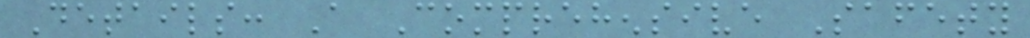Details: A Comprehensive Safety
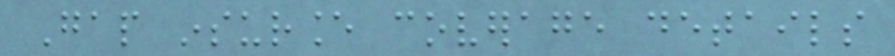Gap insurance coverage details
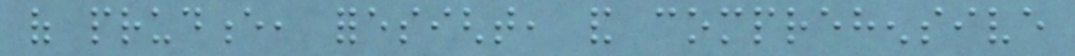of prudence, foresight, and comprehensive
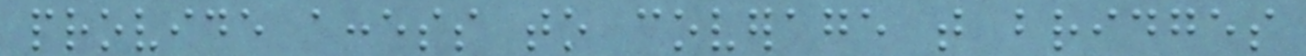provide access to coverage that bridges
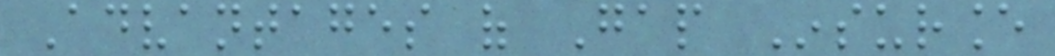Advantages of Gap Insurance
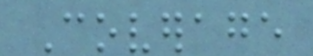Coverage
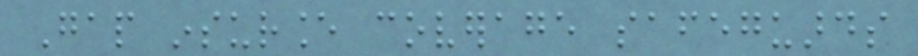Gap insurance coverage safeguards
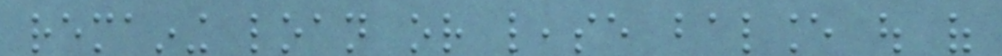remaining loan or lease balance out of
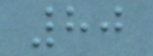80
